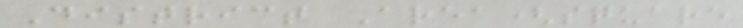District Area(square
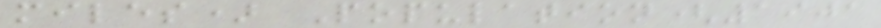miles) Population(1901
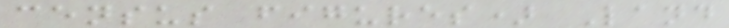census figures) Land
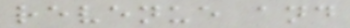revenue and
